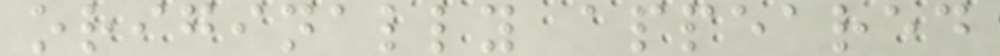originally appeared
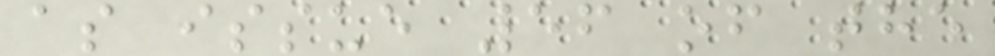as issue 56 of the
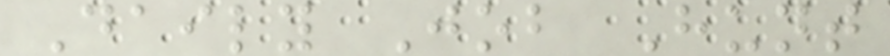Daily Job Hunt
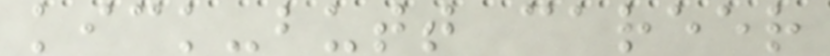kick-butt career
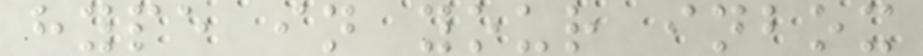hype in your inbox
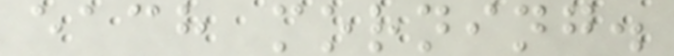each morning.
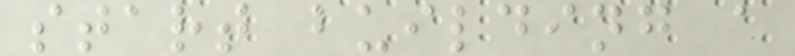start building a
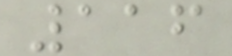116
